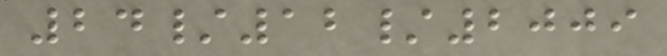24/12/2009
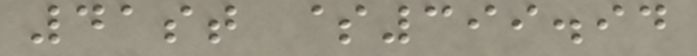41st $399.94
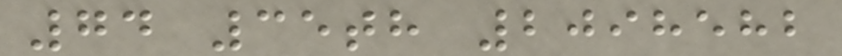74 35th 2098582
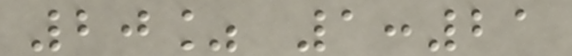20% 1:21
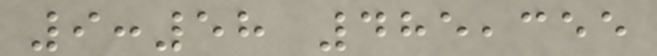9:58 485,355
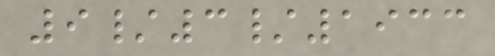9/3/1933
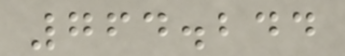764.244
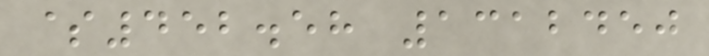$452.58 1312450
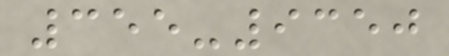355-9350
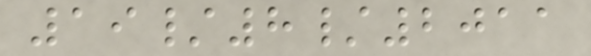19/8/2011
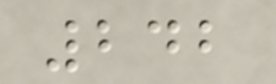242
